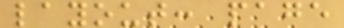layout: page
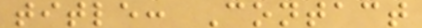title: Contact
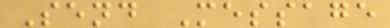Send Message
